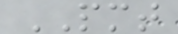PMT
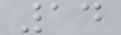14
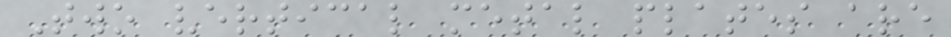Two vertical metal plates are
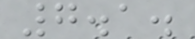7.1.
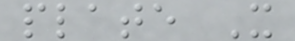plate X
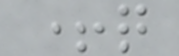+q
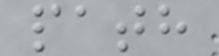path
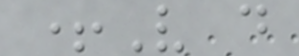+V d
